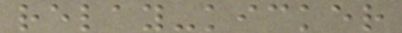relay-kicker
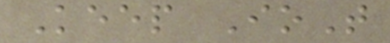Keep IoT
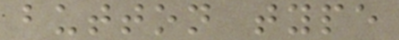button type
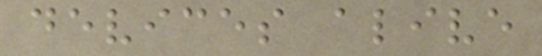devices alive
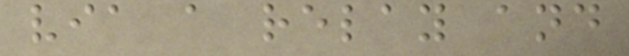via a relay and
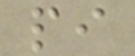pi
